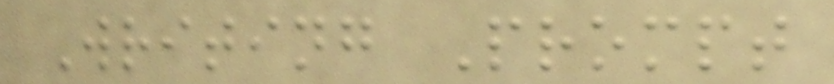Writing Prompt
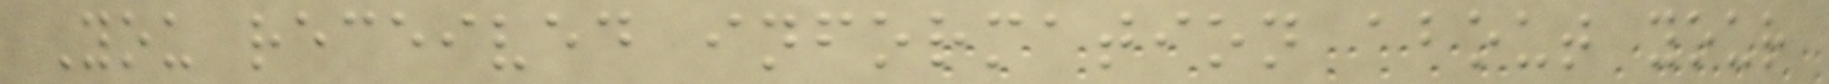You received information about your
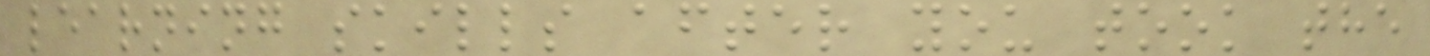learning skills after you took the
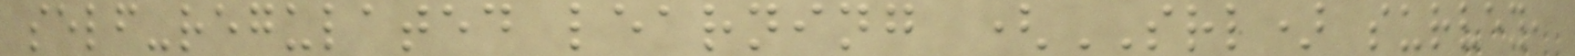self-regulated learning (SRL) survey,
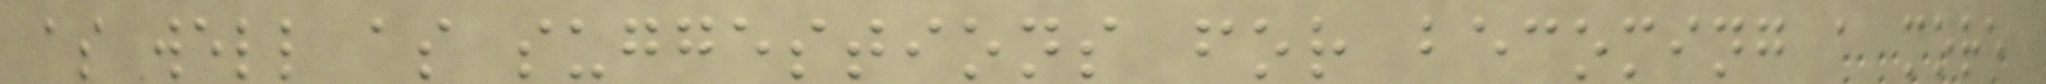as well as suggestions for becoming a more
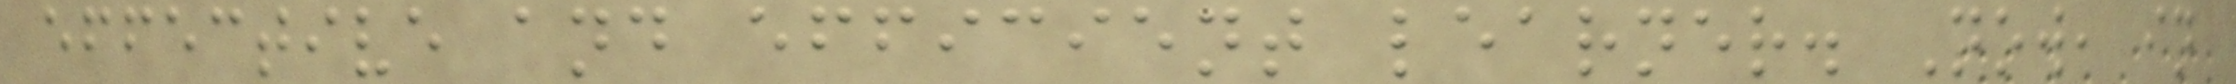effective and efficient learner. Now, in
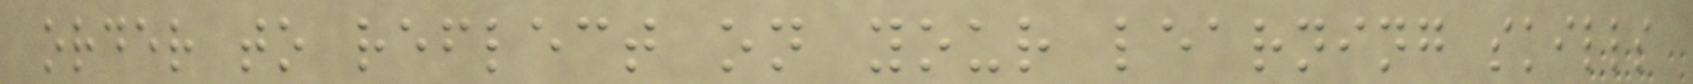order to reflect on your learning skills
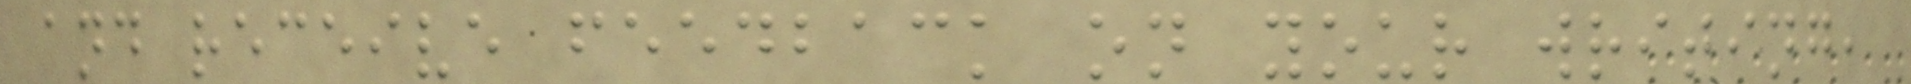and receive feedback on your writing,
